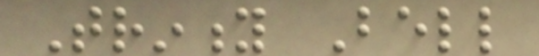Trinity Bell
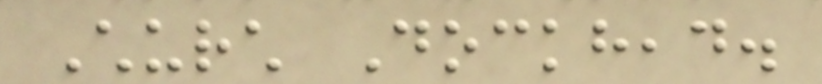Church Dockhead.
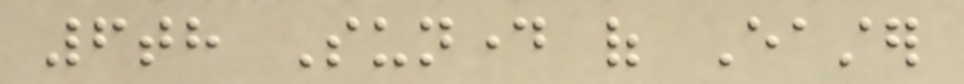6th Sunday of Easter
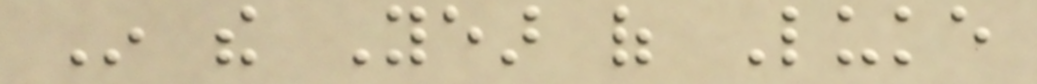In the Year of Luke
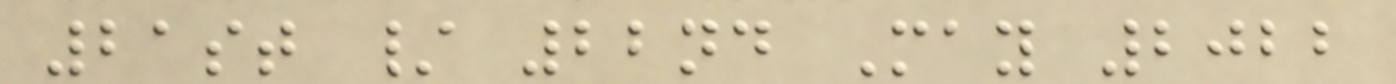21st / 22nd May 2022
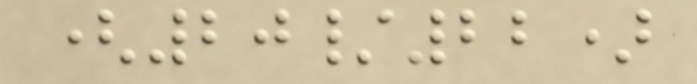(20/22)
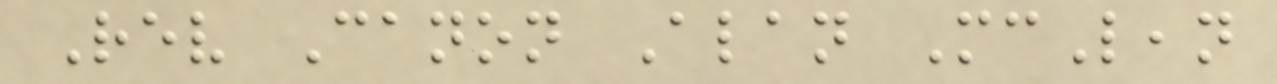Rev Canon Alan McLean
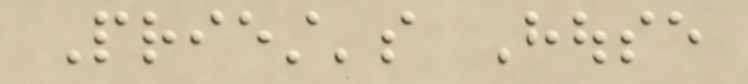Priest's House
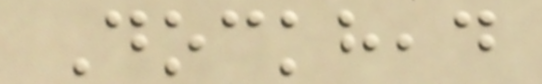Dockhead
